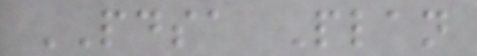PDSA Plan
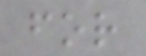for
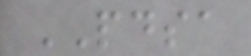PDSA
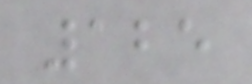125
